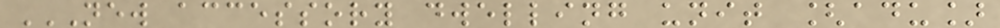NEW ACCESSORY DWELLING UNIT [ADU]
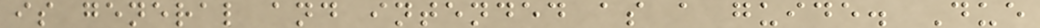is general and intended as a guide. Due
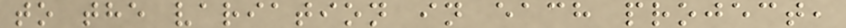to the variation in each project,
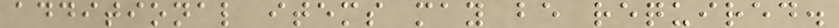additional items may be required.
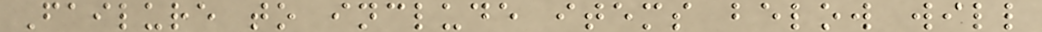Failure to include items below will
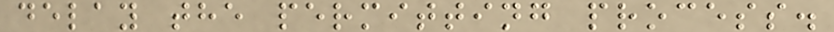delay the permitting process.
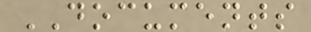DOCUMENTS
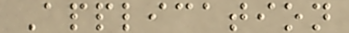Application
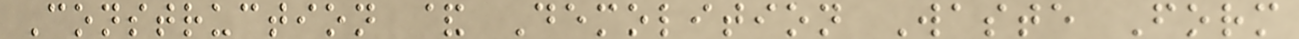Construction & Demolition Waste Form
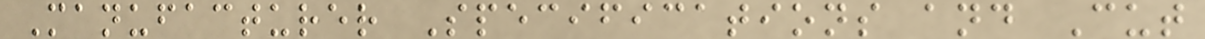Manufacturer Specifications and Cut
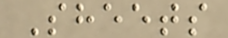Sheets
